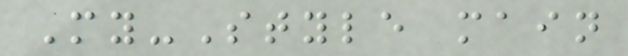My-Style main
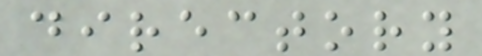directory
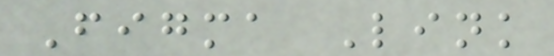Figma Link
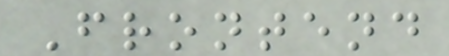Frontend
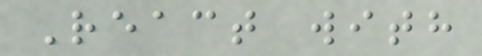React with
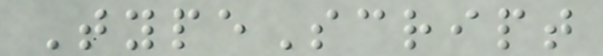TypeScript
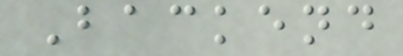Backend
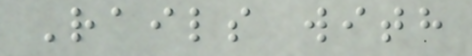Rails with
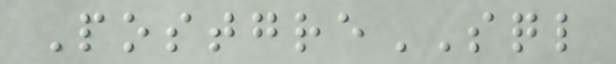PostgreSQL
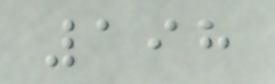198
